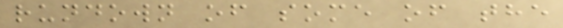rundown of some of the
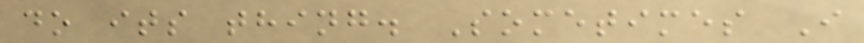do its thing. Sometimes I
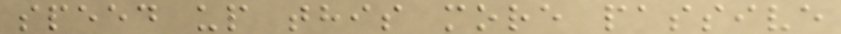speed up this more passive
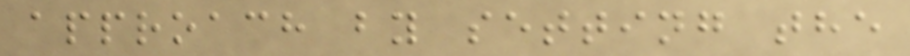approach by setting the
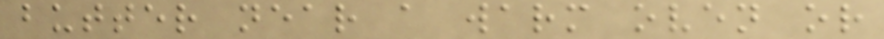butter near a warm oven or
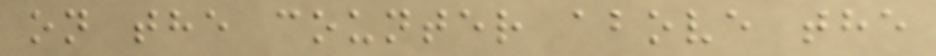on the counter above the
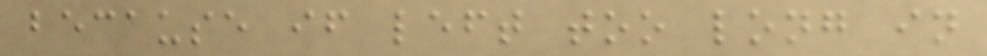because if left too long in
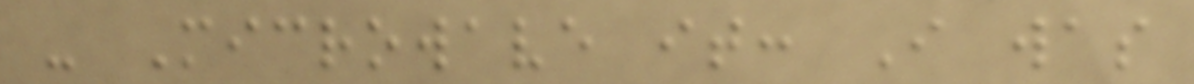- Microwave it: I was
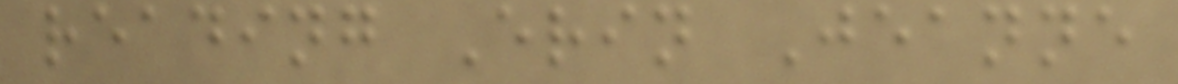reading Erin Jeanne
